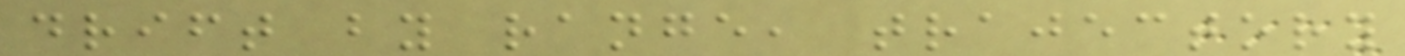drift by range, trajectory
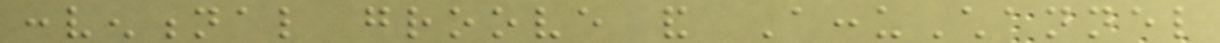conventional groove and AccuChannel
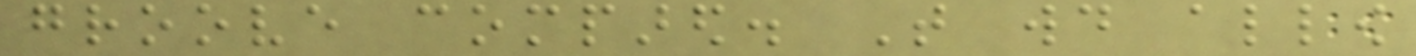groove compared. That would allow
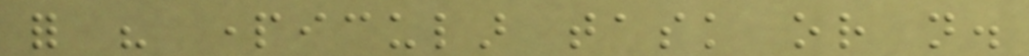for his particular task or not.
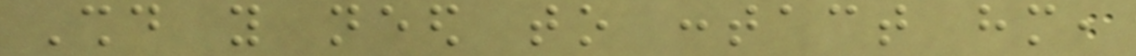Should you need to contact him,
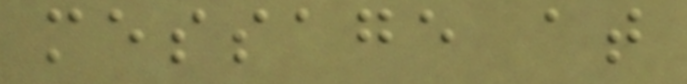message at
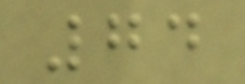74
